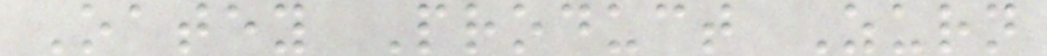Oatey Product Zurn
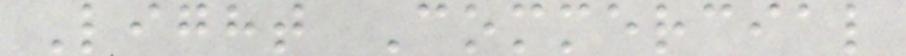Light Commercial
